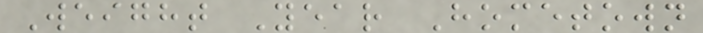Weight Year Hometown
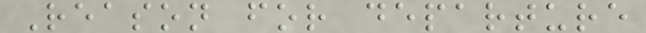Reason for departure
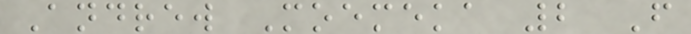Andrew Moemeka 2 F
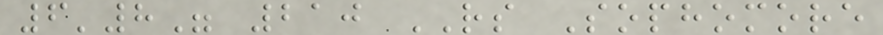6'8" 210 RS Sophomore
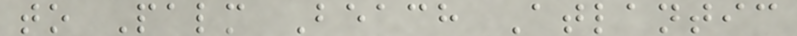to Palm Beach Atlantic
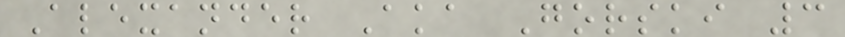Alexander Aka Gorski 3
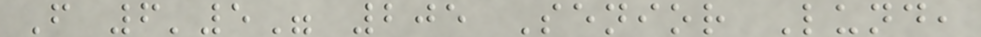F 6'5" 205 Senior Lund,
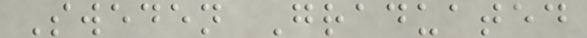Sweden Graduated
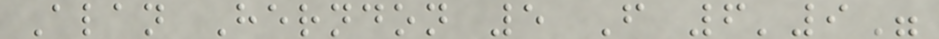Alan Herndon 5 F 6'9"
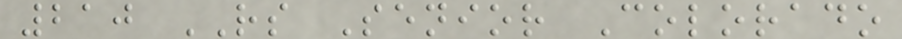210 RS Senior Colorado
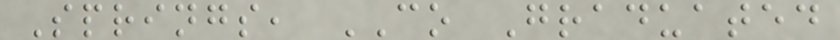Springs, CO Graduated
